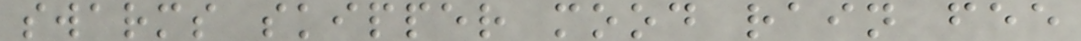swarms skipper mood rain fee
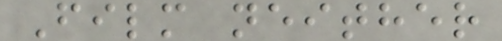Film neither
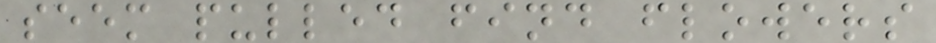seem pulled find flowers
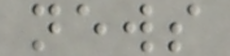news
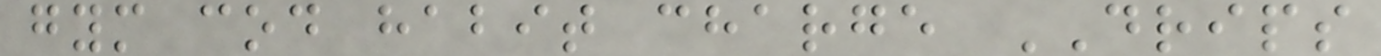gym cod habit charge DRIPS
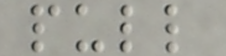pull
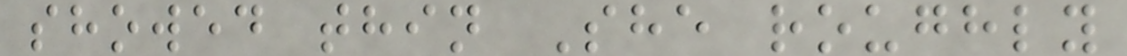showed thin She roughly
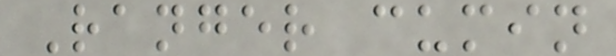Ranger cumin
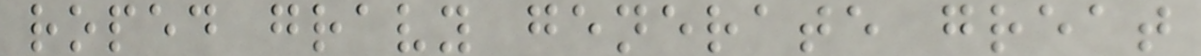roped gravy generate great
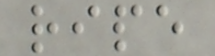ripe
